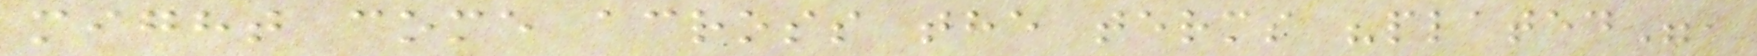might come across the terms "plated",
